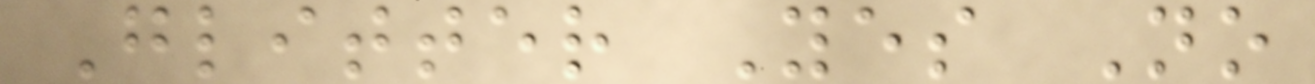Glitter Yes No
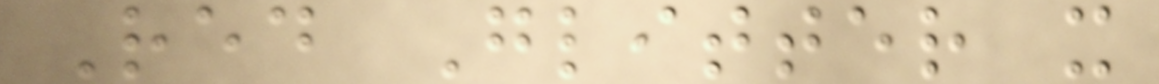Red Glitter x
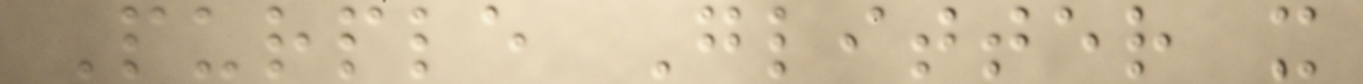Purple Glitter x
